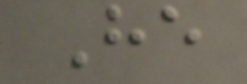He
